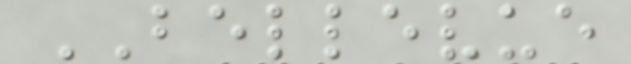BELLEVUE
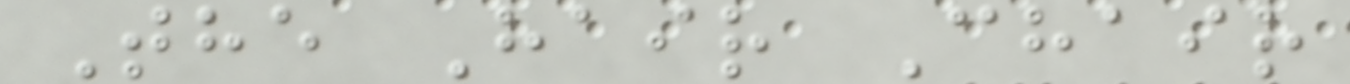The Hair Chair
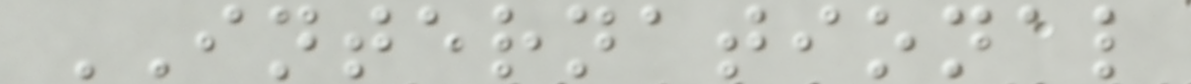INTERNATIONAL
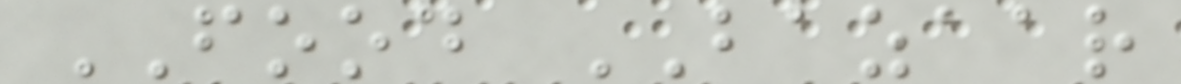FOOD BAZAAR
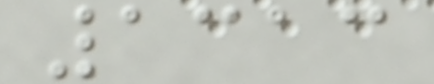1313
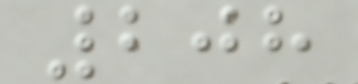208
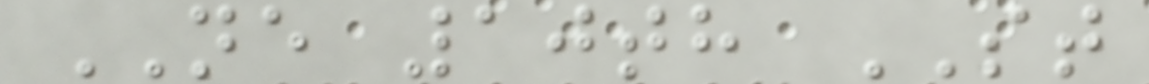NE 10th ST
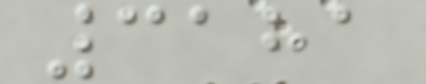3181
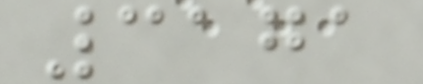3171
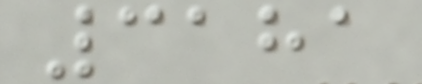3181
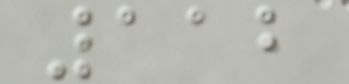112
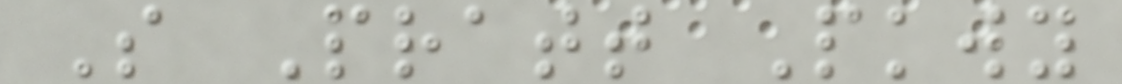S Pratt Pkwy
